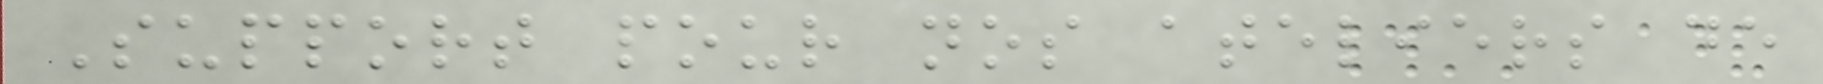Support pour nos ateliers de
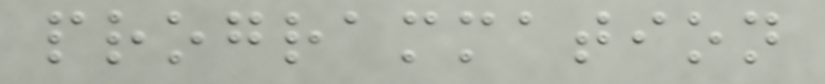programmation
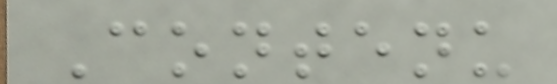Contenu
